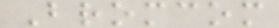Bromcom
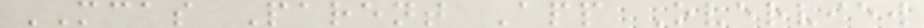MCAS Parent App Overview
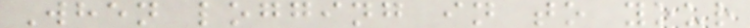When logging in to your
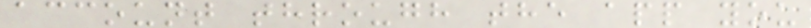account through the app you
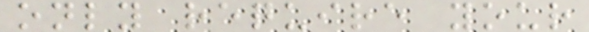only require your
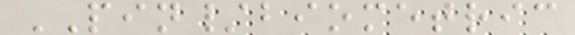PIN/biometric
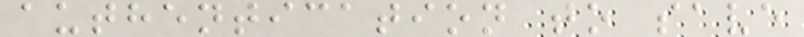authentication to save
